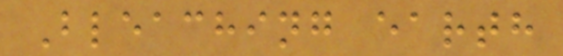Bleaching earth
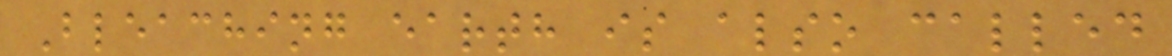Bleaching earth is also called
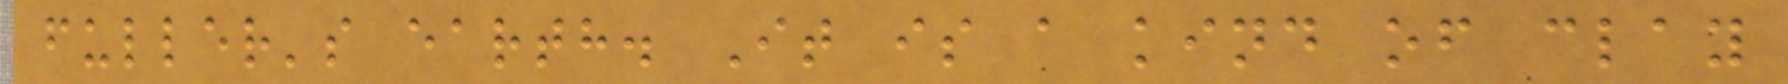fuller's earth. It is a kind of clay
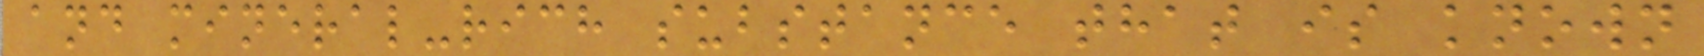and mineral-rich substance that is known
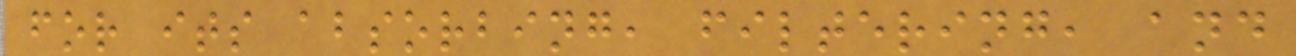for its absorbing, filtering, and
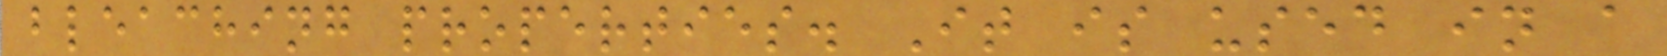bleaching properties. It is used in a
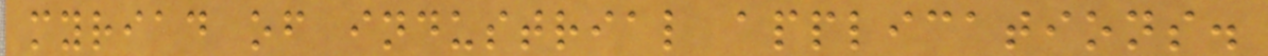myriad of industrial applications.
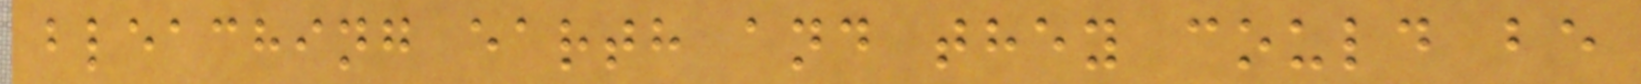bleaching earth and they could be
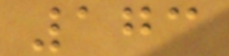173
